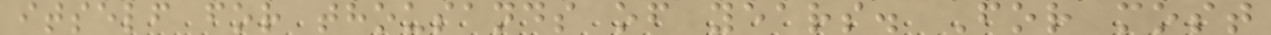itself for thousands of years. For most
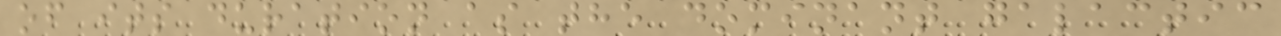of its duration as the dominant galactic
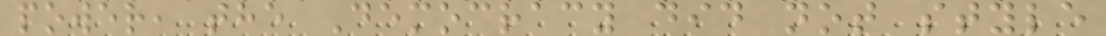power, the Democracy did not style
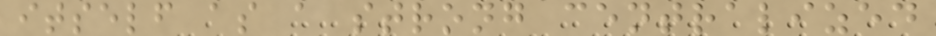itself as a strong centralized
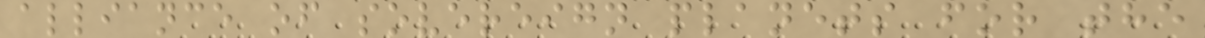alliance of sovereign planets for the
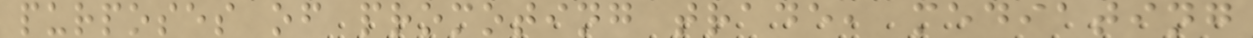purposes of promoting trade, mediating
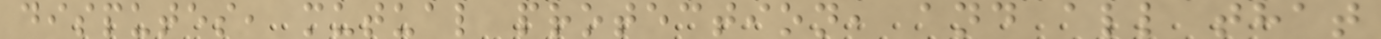disputes, mutual protection, and all that
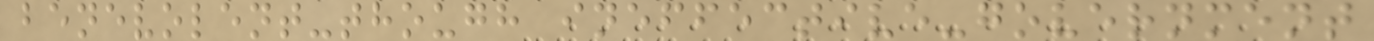benevolent-though ineffective-government
